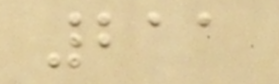211
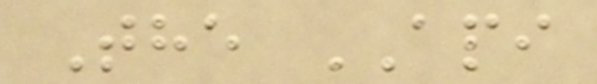The API
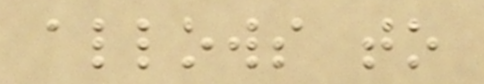allows to
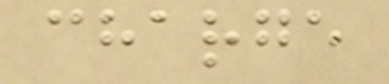charge
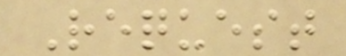Request
